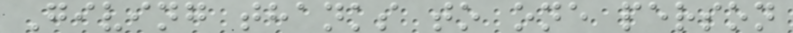Giving thanks to one person
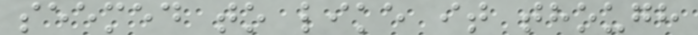seemed to like it though
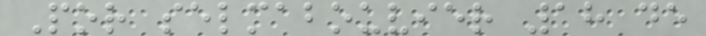Por selmabouvier 18 de
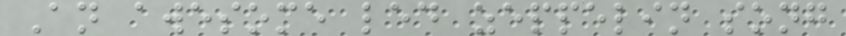An awesome led zeppelin song
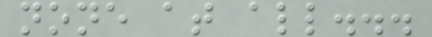none at all...
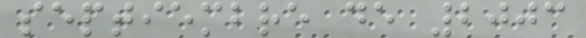septiembre de 2003
